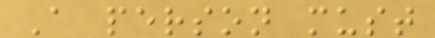A person must
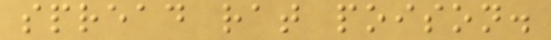spread rat poison.
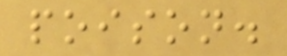poison.
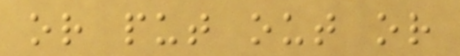or put out or
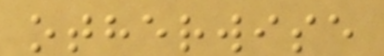otherwise
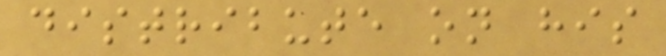distribute on his
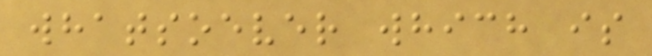whatsoever which is
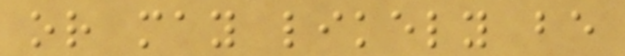or may likely be
